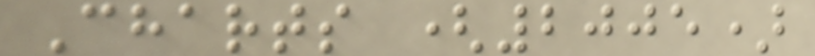Charts (2005)
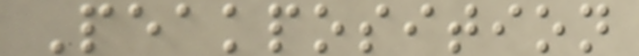Peakposition
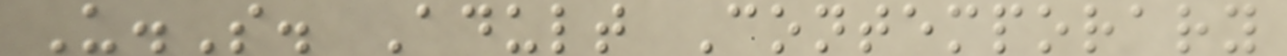U.S. Adult Contemporary
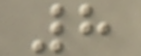8
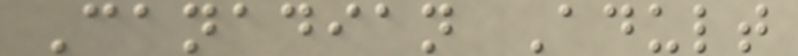Canadian Adult
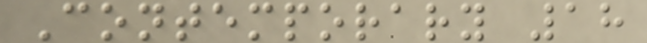Contemporary 18
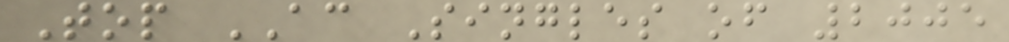Top AC Singles of 2005
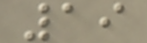19
